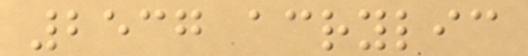2537 acrylic
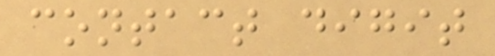contact digit
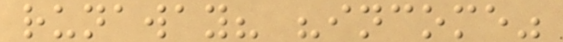runaway? "income"
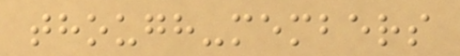though-members
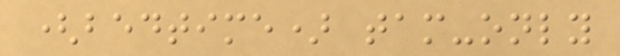(bedtime) tam-only
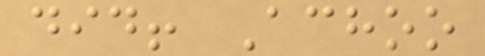did! Achoo
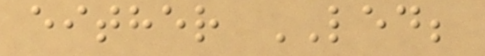either LED;
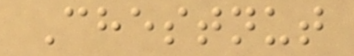Chestnut
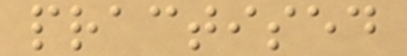practised
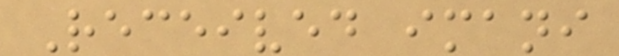Received imani
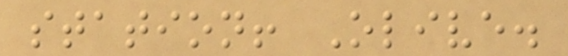station! Olive.
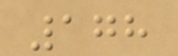178
